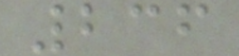236
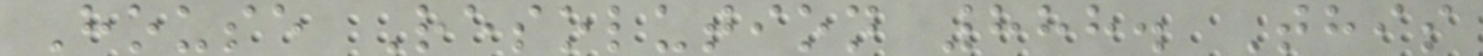House Resolution 888. This
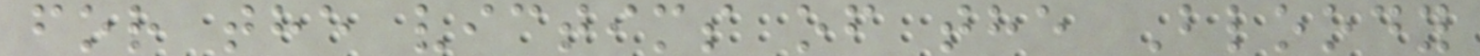for the victims of the Bloody
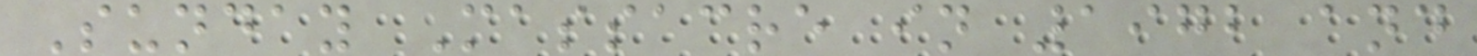Sunday Massacre in 1972 and
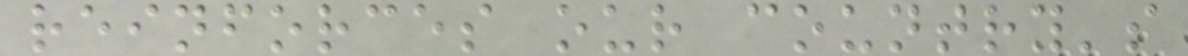reinforces our country's
